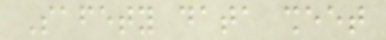Safety data sheet
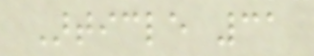Article 31
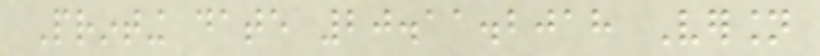Printing date 20.11.2018 Version
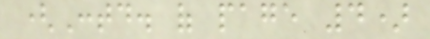(Contd. of page 4)
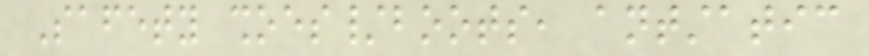Safety shoes/boots, antstatic
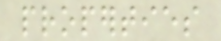properties
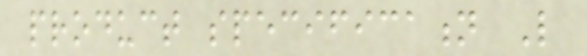product specification Like
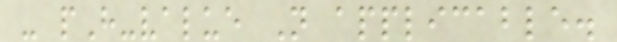- pH-value Not applicable.
